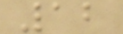12
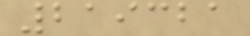219321
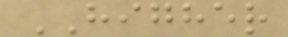HIGHER
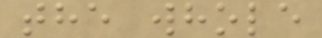the whole
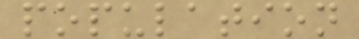population
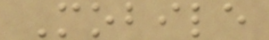Mobile
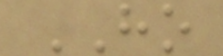HO
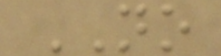NO
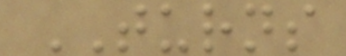TURNS
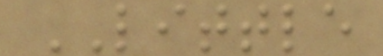LITTLE
